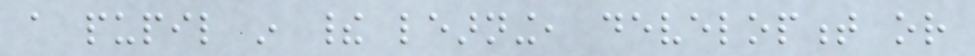a pupil in their learning, development or
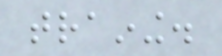training.
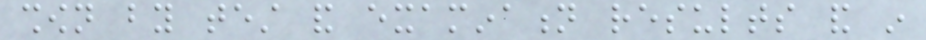shown by test and examination results and in
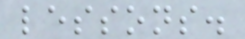lessons.
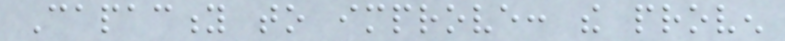Capacity to improve: the proven
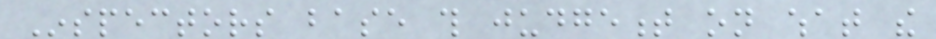Inspectors base this judgement on what the
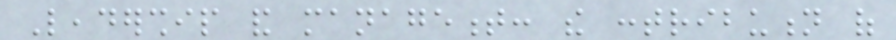Leadership and management: the contribution of
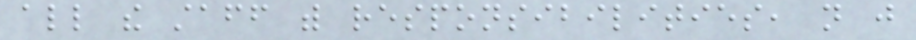all the staff with responsibilities, not just
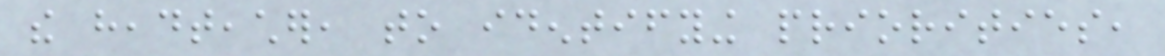the headteacher, to identifying priorities,
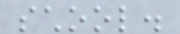school.
